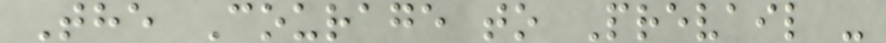The Courage to Prevail -
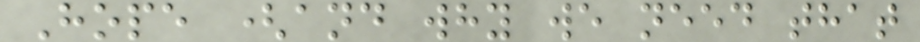Hope (and why we need that
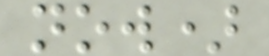now)
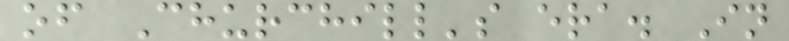of Churchill's era. In
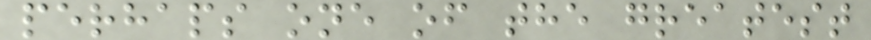perhaps one of the greatest
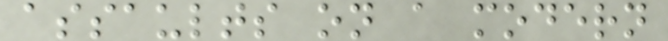assaults on a modern
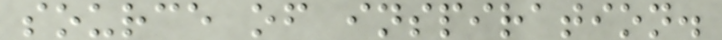source of inspiration.
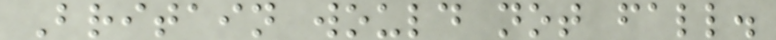Britain would not fall.
